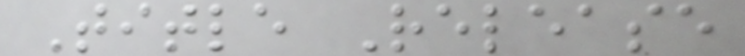Title Release
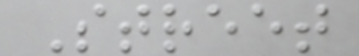Street
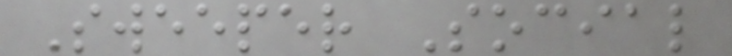Sweeper Social
